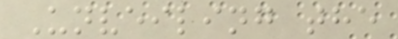Unveiling the
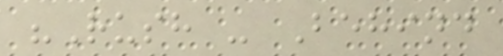"Rush - Behind
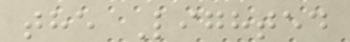the Lighted
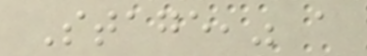Stage," a
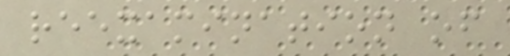reexamination of
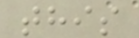this
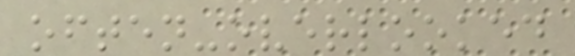often-overlooked
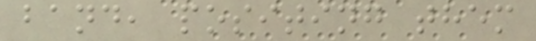band, positing them
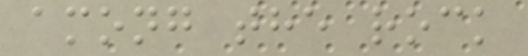among the rock
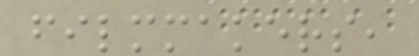filmmakers,
